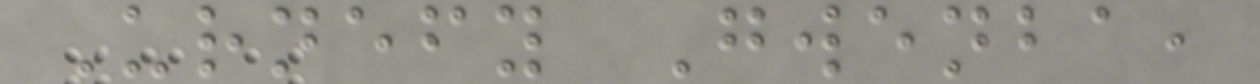Urnefy Gwenba,
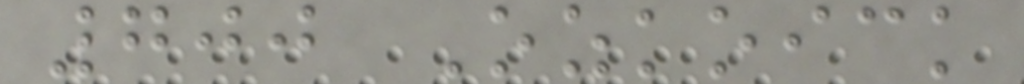700 Ozkoick
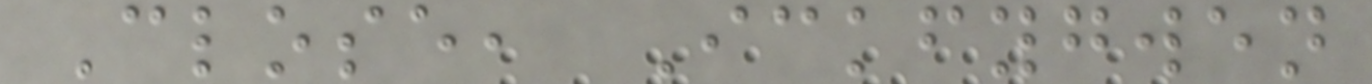Close, Ickfygwen
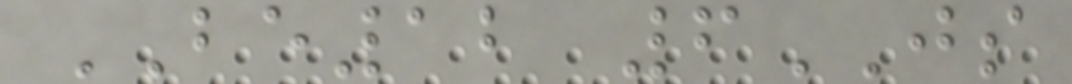BE12 6JS
